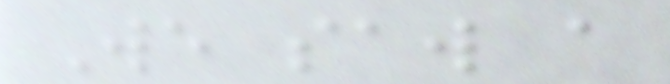We saw a
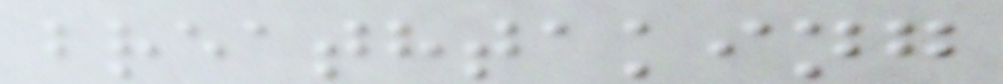breathtaking
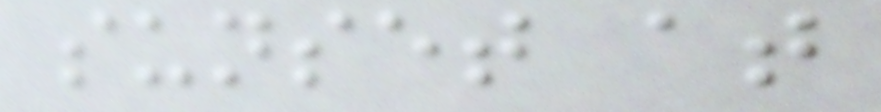sunset at
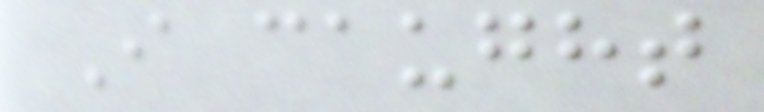I caught
